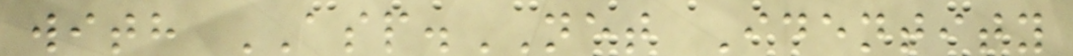with ASP.NET Identity
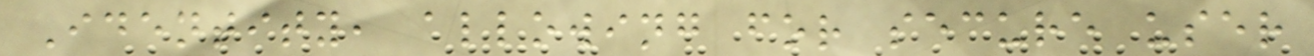Identity, allowing for secure user
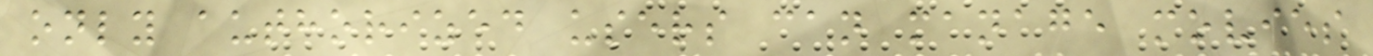only authorized users can manage movies
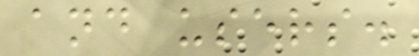and users.
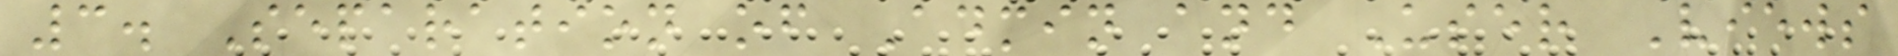3. Separation of Admin and User Views
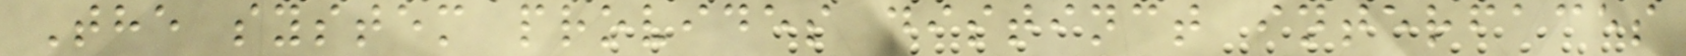The system provides distinct interfaces
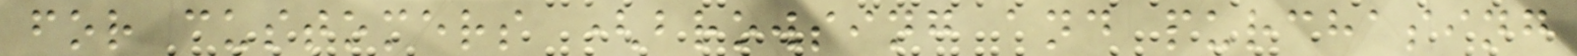for customers (browsing and purchasing
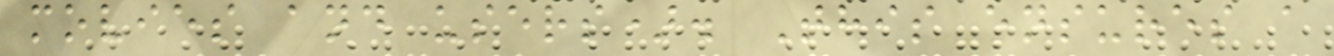movies and users). This ensures a
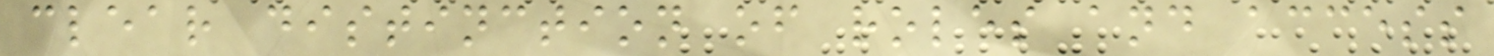clear distinction of roles and access
